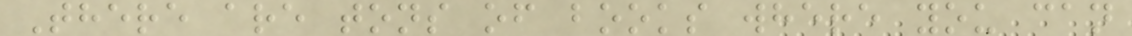There are tons of books where you can
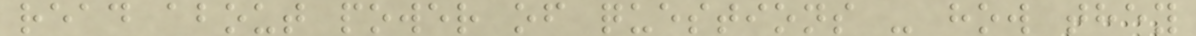read about power of questions - how they
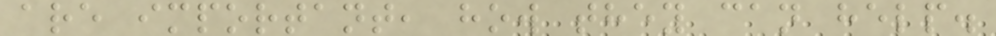are important, how they can help.
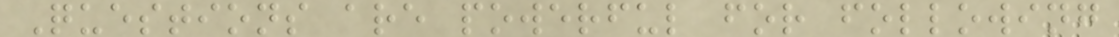Questions are powerful for following
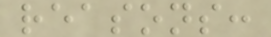reasons:
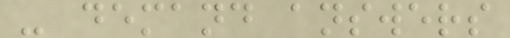- demand answers
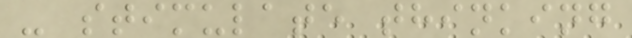- stimulate thinking
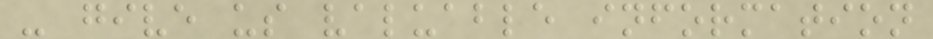- give us valuable information
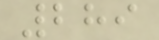289
